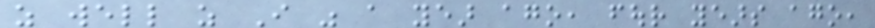as well as I was a year ago, four years ago,
